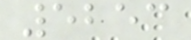5253
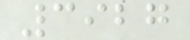3927
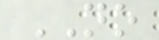NO
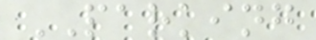PARKING
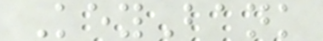KeyBank
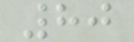80
